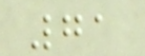71
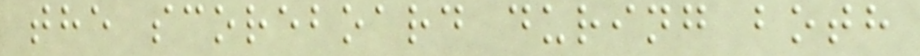the scoreboard during both
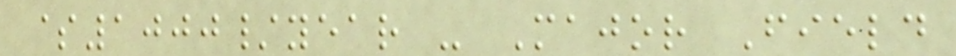$1000/year - Major Field
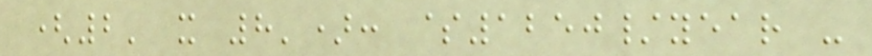(2' x 8'): $1250/year -
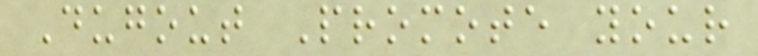Dugout Promote your
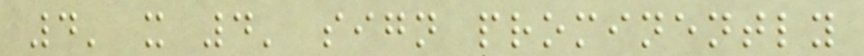4' x 4' sign prominently
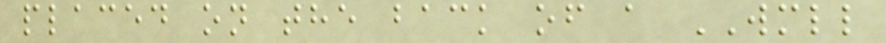placed on the back of a WMLL
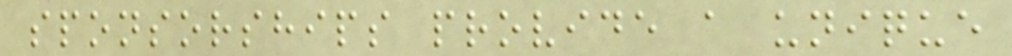sponsorships provide a unique
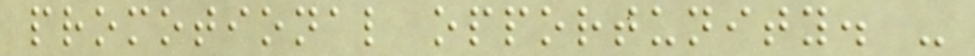promotional opportunity. -
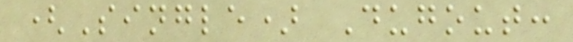(Single) Dugout:
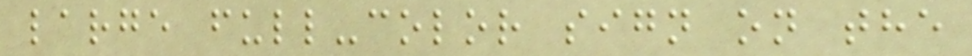large full-color sign on the
